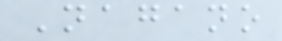Nagano
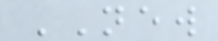NEW
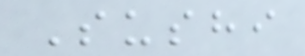Sushi
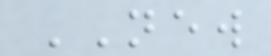NEW
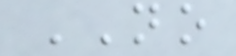NO
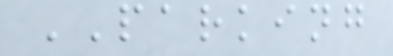PARKING
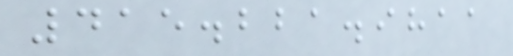415.221.9811
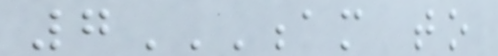7AM TO
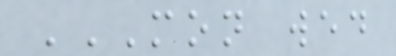MON WED
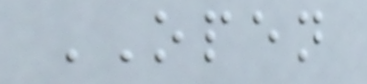OPEN
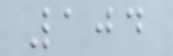104
